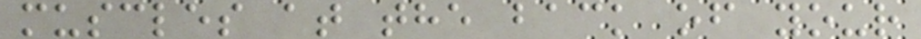muscles at the back of your
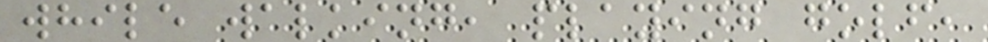while walking, playing golf,
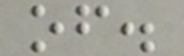of.
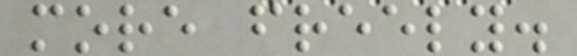more freely.
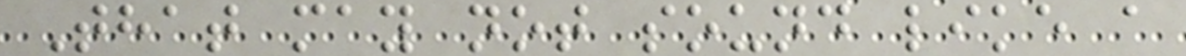That may not sound like a
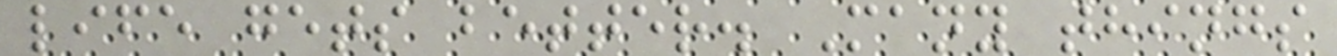life gets better. Many things
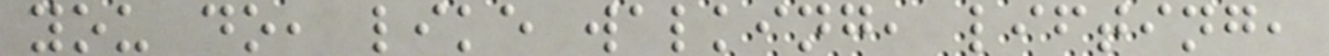you do, like walking, lifting,
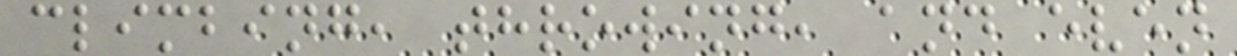climbing, throwing, and even
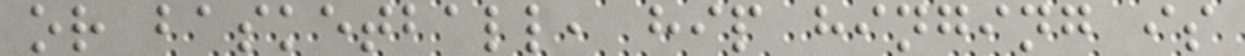or basketball, hip hinging is
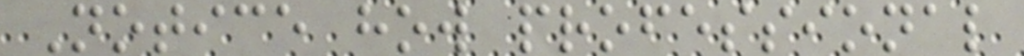Notice how professional
